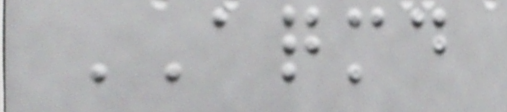AQMD
